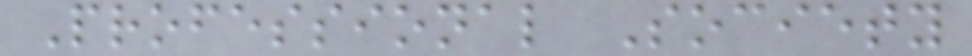Professional Society
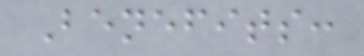Benefits:
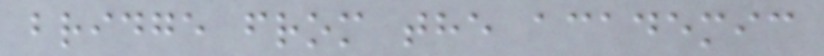bridge from the academic
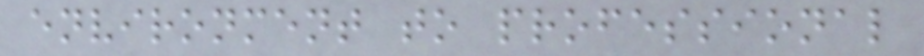environment to professional
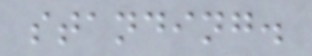standing.
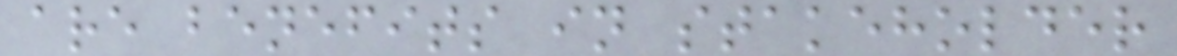are benefits in stakeholder
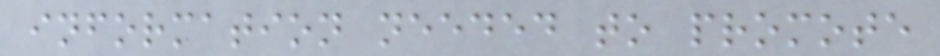information needed to promote
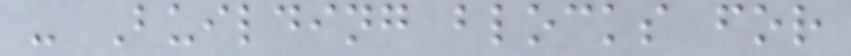- Building blocks for
